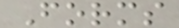Forms
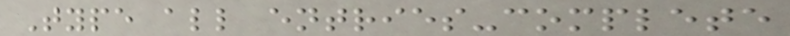Type all entries-complete
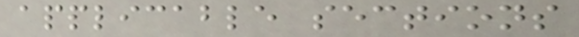applicable sections
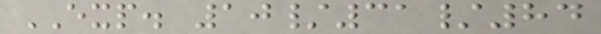EXP. 10/31/84
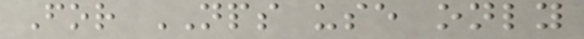For NPS use only
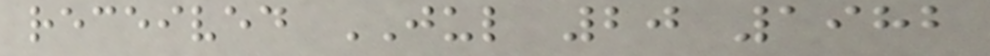received JUL 20 1982
